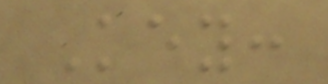Key:
